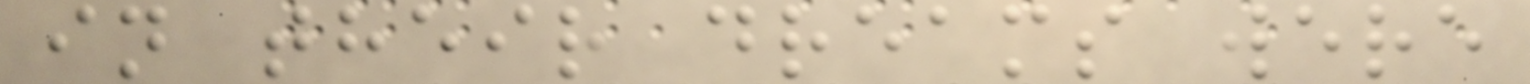in their dreams were
